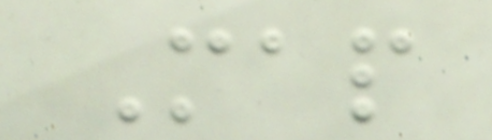Map
